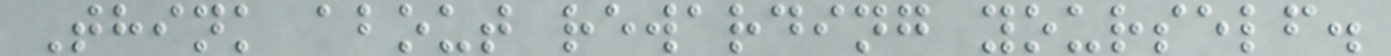Think about rewarding yourself.
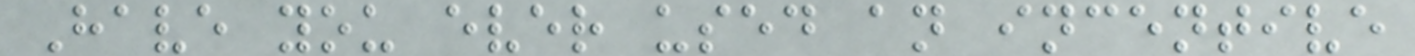Have you ever used an incentive
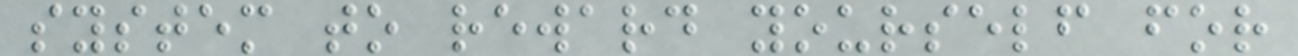system to reward yourself for
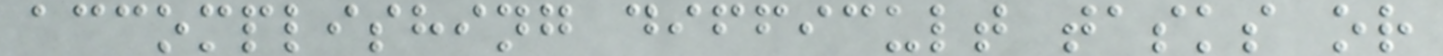accomplishing difficult tasks or
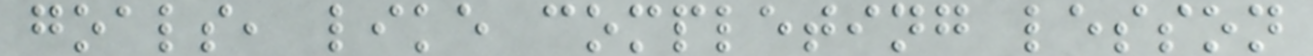goals, like completing lesson
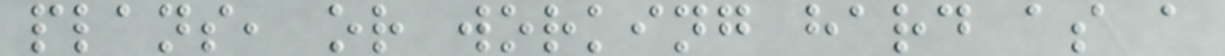plans, or working hard as a
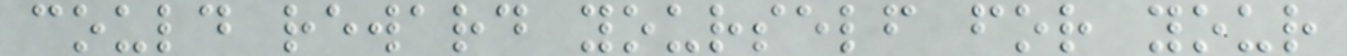could reward yourself for your
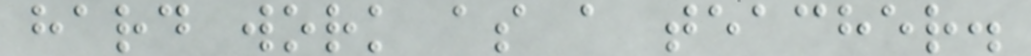hard work as a teacher.
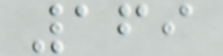169
